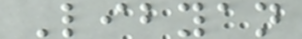Libyan
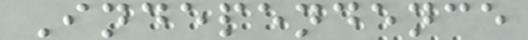Independence
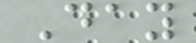Day
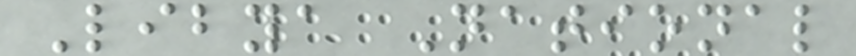Libya National
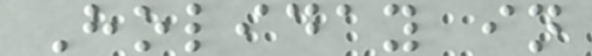Holiday in
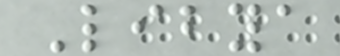Libya
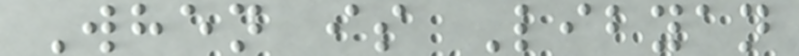When is Libyan
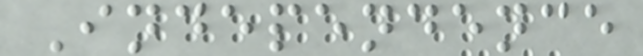Independence
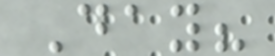Day?
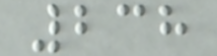238
